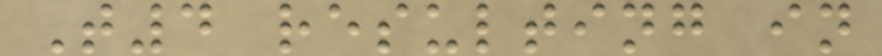T4 resulting in
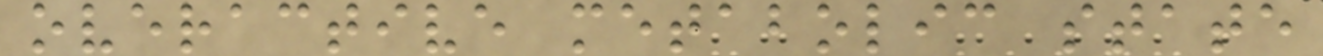overactive metabolic state
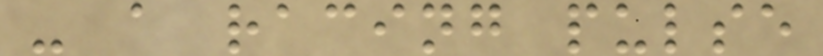- a racing pulse
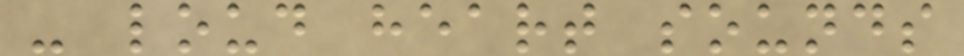- loud heart sounds
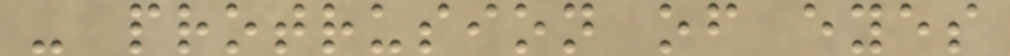- protrusion of eyes
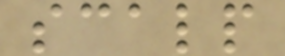scalp
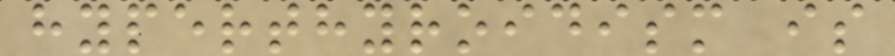hyperthyroidism is
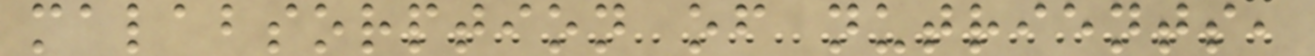malabsorption of nutrients,
